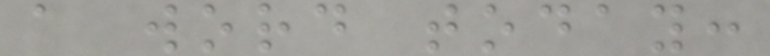a word today:
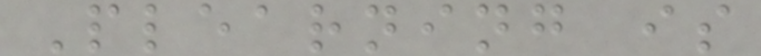Plearning is
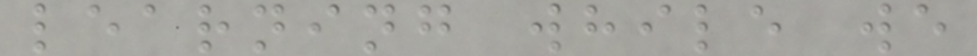learning while we
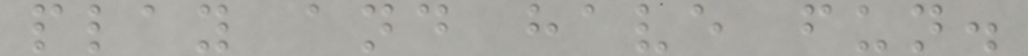play and have fun.
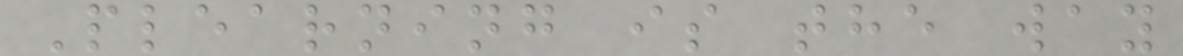Plearning is the way
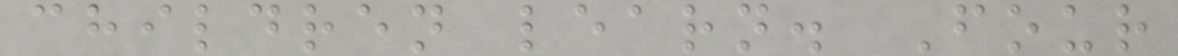children learn. Four
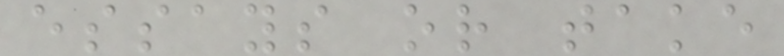essays or take
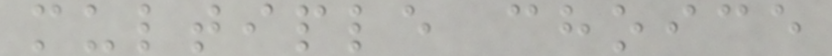multiple choice
